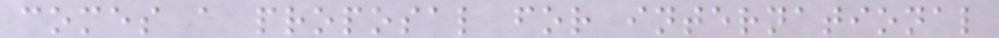comes a proposal for international
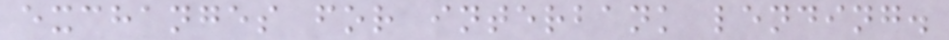exchanges for interbank lending.
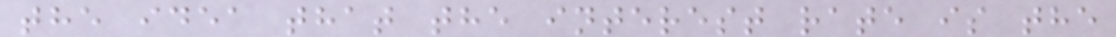the idea that the interest rate is the
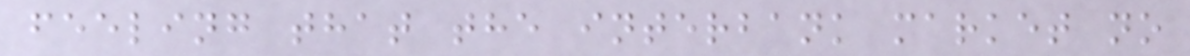feeling that the interbank market no
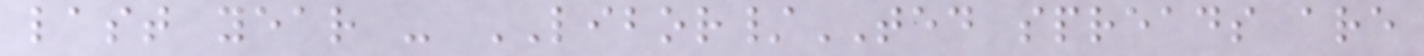last year - LIBOR/TED spreads are
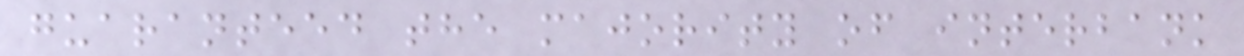guaranteed the majority of interbank
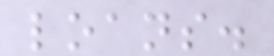loans.
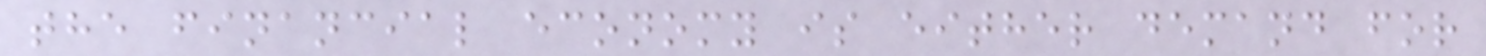the financial economy is either demand for
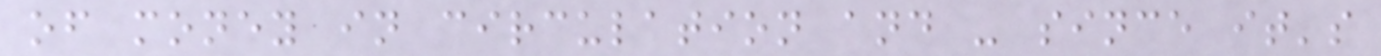of money in circulation and - since it's
